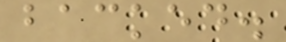backed.
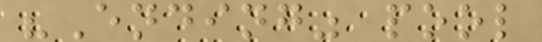"Ending" pool
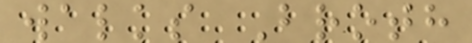walks Broth
